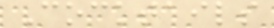Cocktails
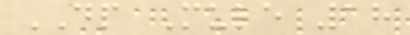DP Mule 18
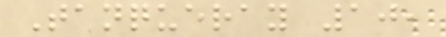Tanqueray 10,
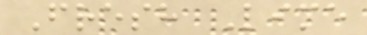Fresh Lime
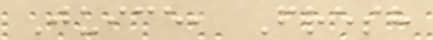Juice, Fresh
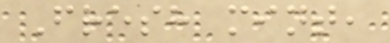Fresh mint,
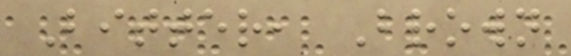Bitter, Brown
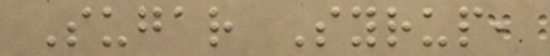Sugar Syrup,
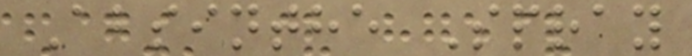Absinthe Spray
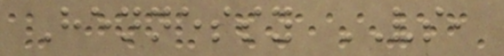Hennessy VS,
